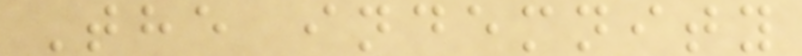The indemnity
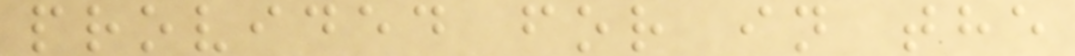provided for in the
